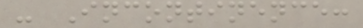- Incontinence:
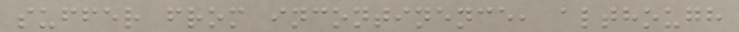suffer from incontinence, although
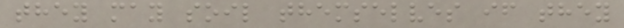they may soil themselves if they
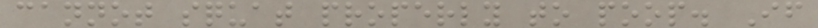cannot squat properly to poop. If
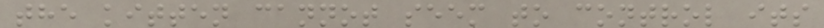the kitten cannot seem to control its
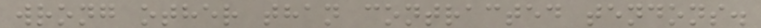wrong other than contracted tendons.
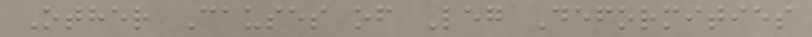Other Causes of Leg Deformities
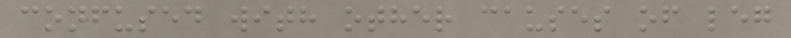confused with other causes of leg
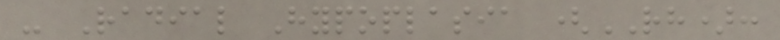- Radial Hypoplasia (RH):
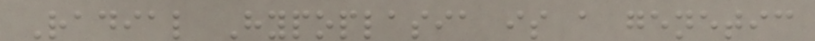Radial Hypoplasia is a genetic
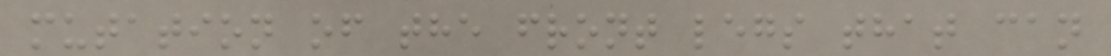mutation of the front legs that can
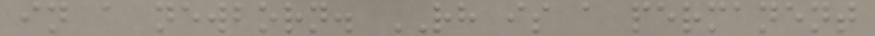in a newborn. RH is a permanent
